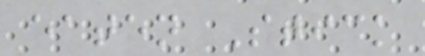eaten Stick
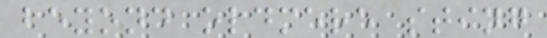beyond oldmere sting
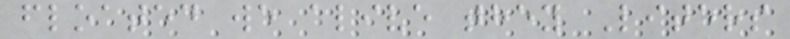floated we alive they Liters
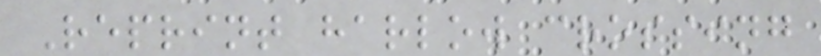Reprint harlow crossing
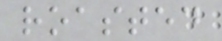roasted
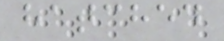hatched
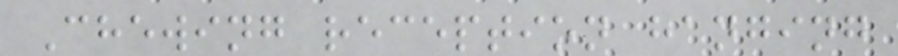Chewing reception hanging
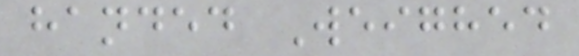handed Weighed
